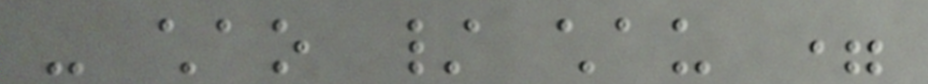- chao / chau =
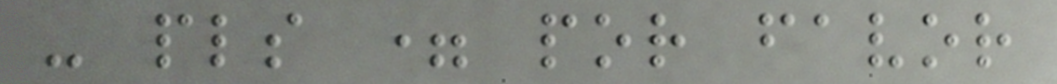- pls = por favor
